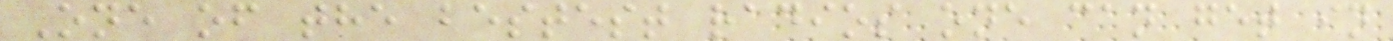One of the bestest radios one can get in
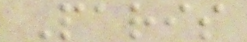Paris
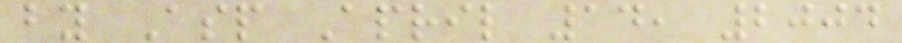by Asp April 14, 2004
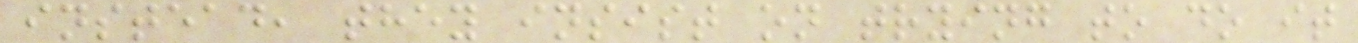instead, they insist on trying to do it
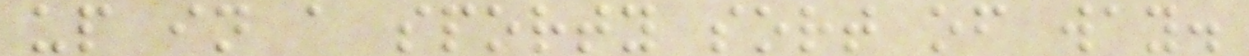up in a sporty sort of way.
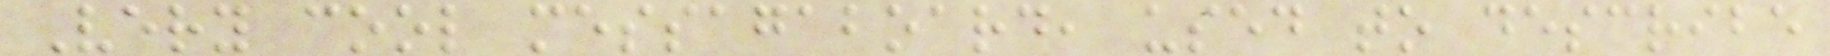Very cool messagaboard, used to describe
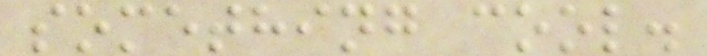something cool.
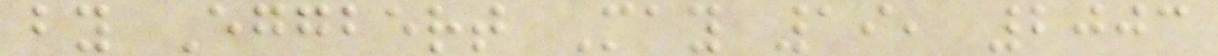by Eggbert May 19, 2003
